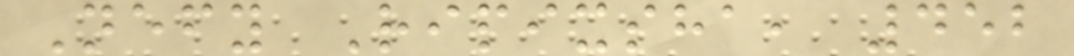Nefy Ripixsha, 452
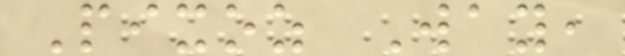Pixoz Way,
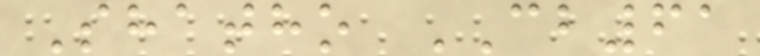Shatho CB61
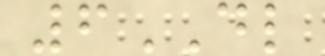6DL
